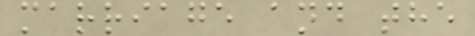marriage and the
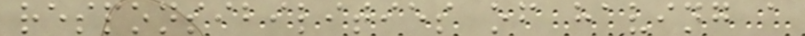responsibilities of having a
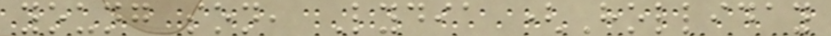young son, Lydia (Holliday
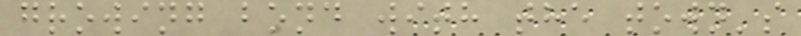growing bond with the town's
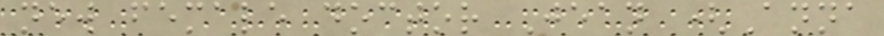new female doctor Jean (Anna
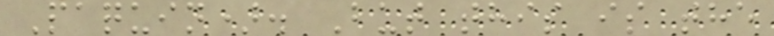Paquin). But this is the
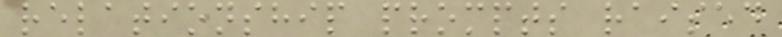relationship prompts raised
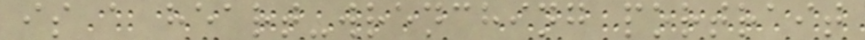is a heart-wrenching portrait
